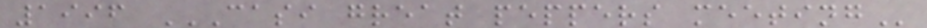1996 CASI GREAT PEPPERS MEETING
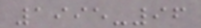1995-96
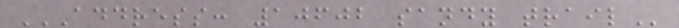ADDRESS: 10602 SANDY TRAIL
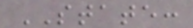STATE:
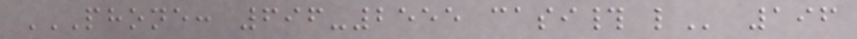PHONE: 696-2555 CASI# L 196
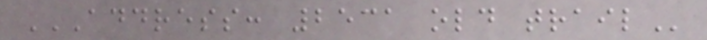ADDRESS: 2531 OLD TRAIL
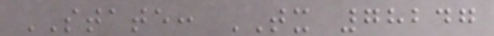STATE: TX 78247
